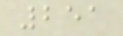251
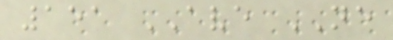151 AVE NE
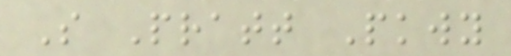S Pratt Pkwy
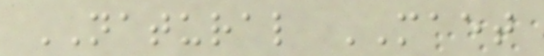NATURAL MAET
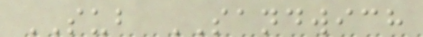SUB SANDWICH
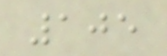105
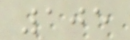105
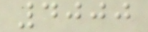4000
